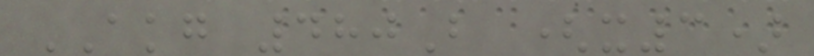AKG 480B (x3)
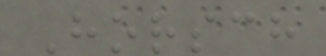Horsch
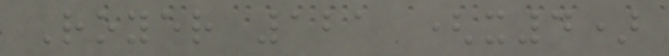Royer 121 (x4)
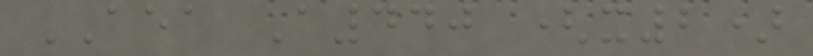AEA A440 (x2)
